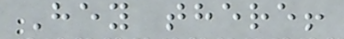Hey there!
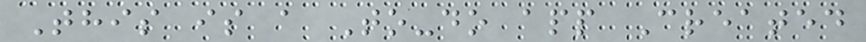This is a To-do app Created
